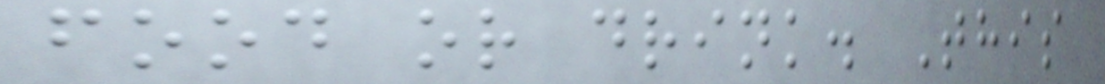food or drink. This
